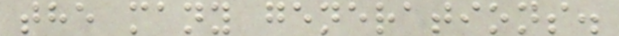the many generations.
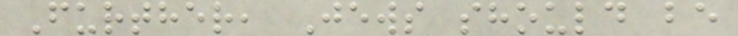Further, Jews should be
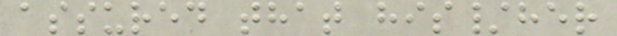assured that his/her
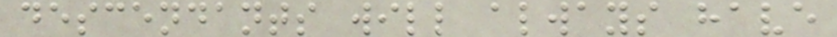descendants will always have
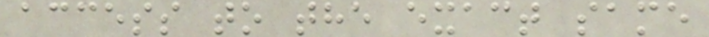access to the exact same
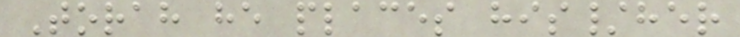Torah he places his/her
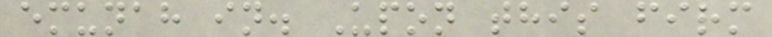emunah in. Upon this firm
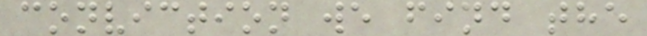conviction we find the
